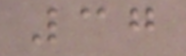37
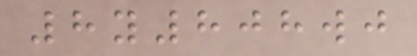8y808wj
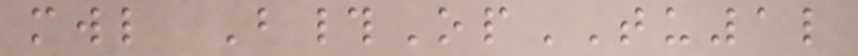mwl B#OpTU1l
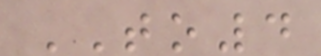TO4
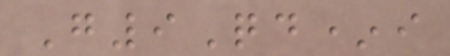G9Qd*i
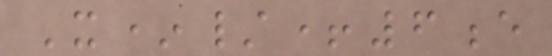X*/+6e
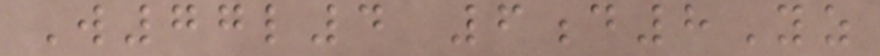W77l4 6d8Yz
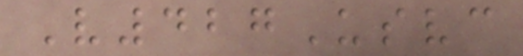V427Usvc
